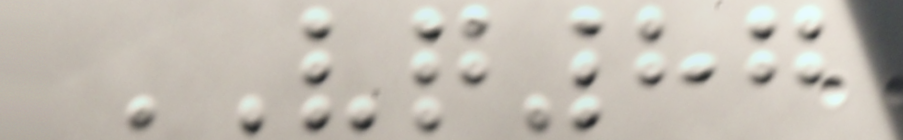VQ87
